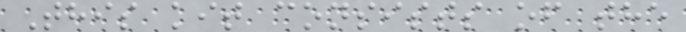This kit consists of the
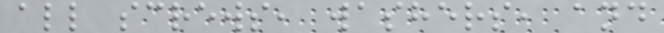all screws, washers, and
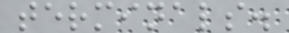terminals.
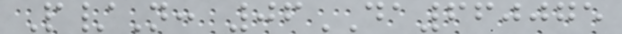P/N: 06DA660075
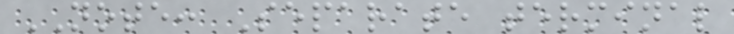NOTE: Separate terminal
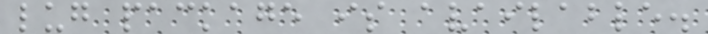lug package is available.
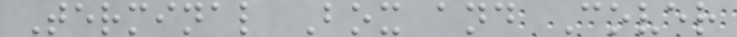Terminal Box and Cover
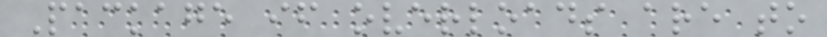Package if overloads are to
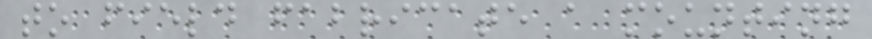to field fabricate a mounting
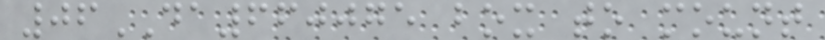06DA660075 box to mount
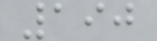190
